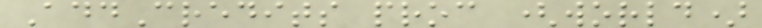AddCredits proc (world)
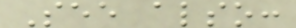See also:
